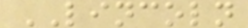LINCOLN
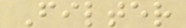Filter
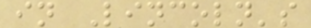in Lincoln's
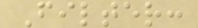Filter:
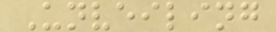Unveiling
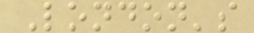London's
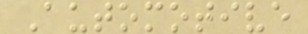Automotive
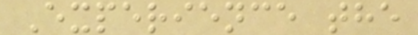Experience the
